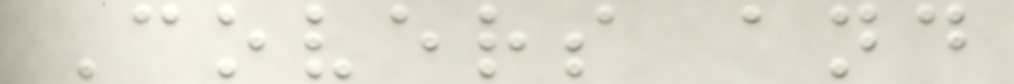Covers and
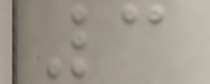3
